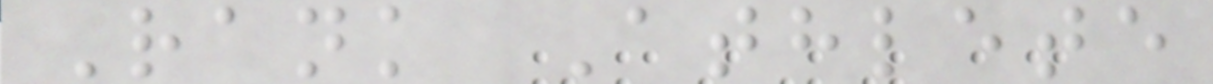Rank Athlete
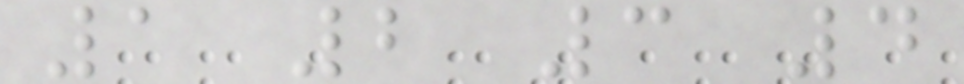1 2 3 4
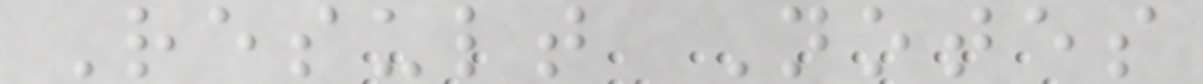Result Notes
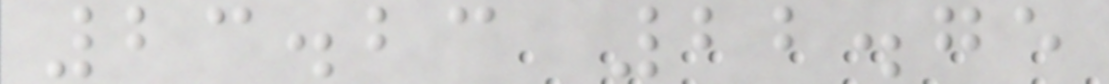23.23 22.75
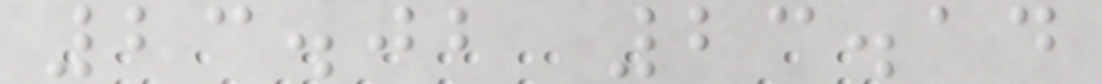23.02 23.14
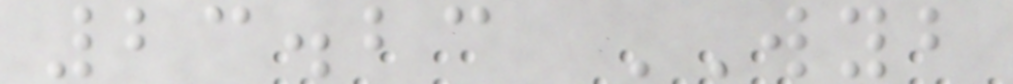23.23 WYB
